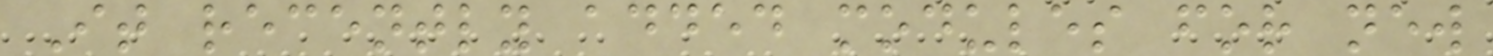It recently added modules for new
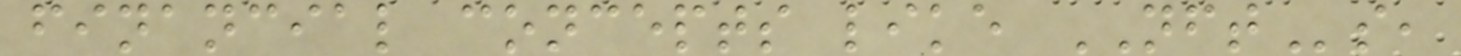financial concepts like NFTs,
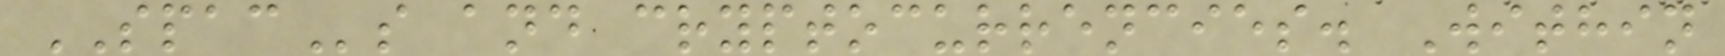SPACs and cryptocurrencies. Within
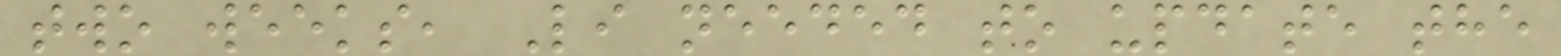two weeks, Li needed to update the
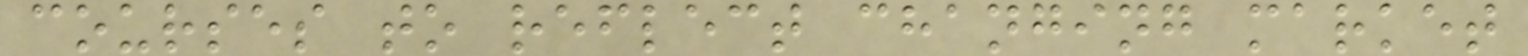courses to reflect changing market
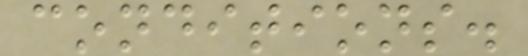conditions.
